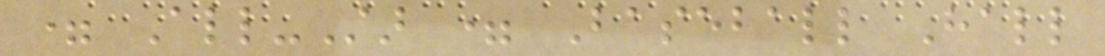= All-Star = Baseball Hall
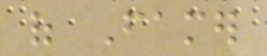of Famer
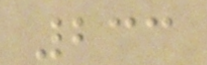233
